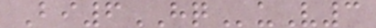Bi6HQuV3
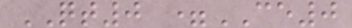QT0 =CE0
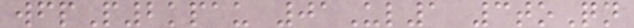wfpP2kpau 01Ul1 3toQn
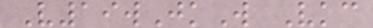V19wJkW Vkc
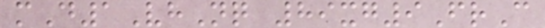mD1VhNq 89xg9FrC
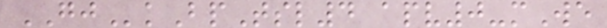GJkBpTsl4 apv0-mWe
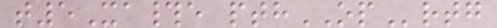t5Xa#e pthOPrtg
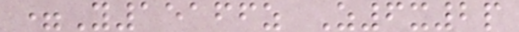=Y15166z Z6x2p
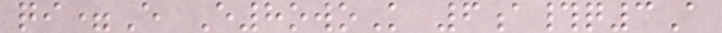qi=E E8owoK 6a#q3A
